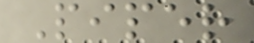Piper
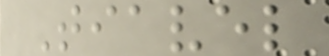Tiavel
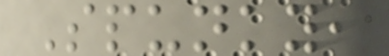Spunky,
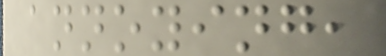annoying,
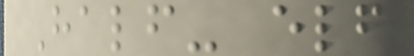Half- elf
